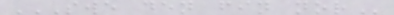SWE DEN FIN NOR
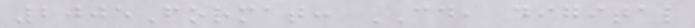2005Format: CD, digital
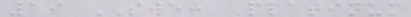19 SWE: Platinum
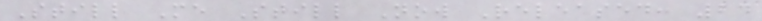Still Me Still Now Released: 24
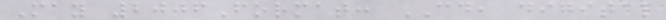May 2006Format: CD, digital
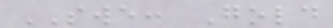SWE: Gold
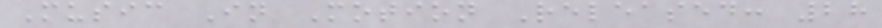Music In Motion Released: 28
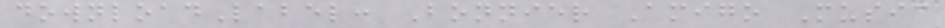downloadLabel: Bonnier Amigo Music
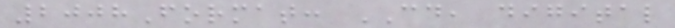2008Format: CD, digital
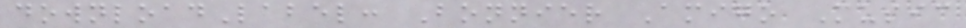downloadLabel: Bonnier Amigo Music
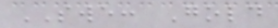SWE: Gold
